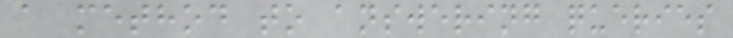a method to answering queries
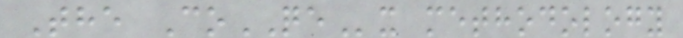The CoQEx methodology
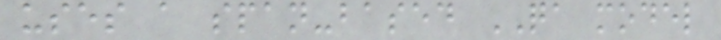uses a span-based QA model
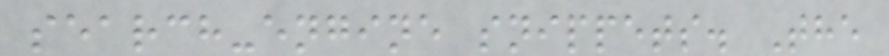search-engine snippets. The
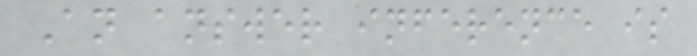An answer inference is
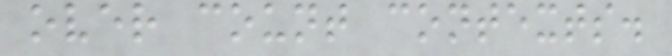over count contexts.
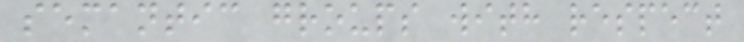semantic groups with respect
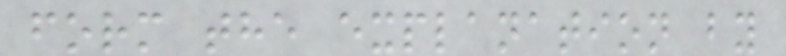form the explanation by
